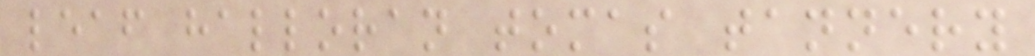leaf halloran tomas tannery
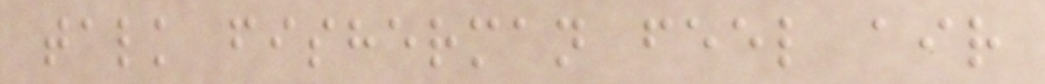talk fisherman feel air
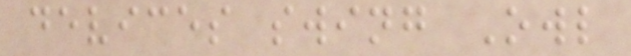devices swing Owl
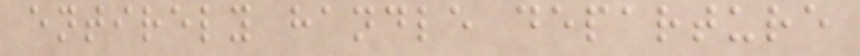entirely handle departure
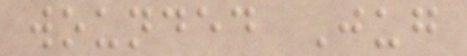wounded Jug
